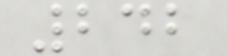242
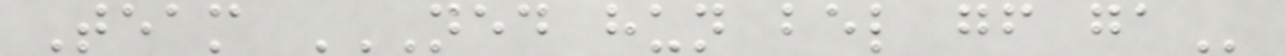Team NED HUN BEL GF GA
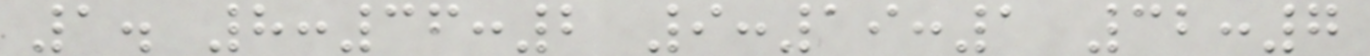1. 8:36:2 9:19:1 32:7
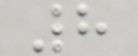8
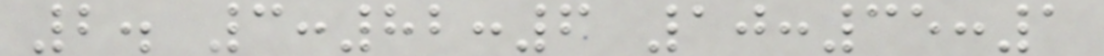2. 3:82:6 10:35:1
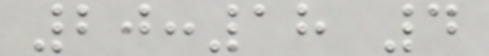20:18 4
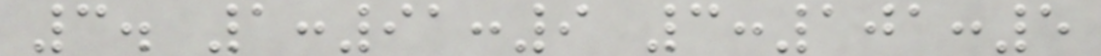3. 1:91:9 3:101:5
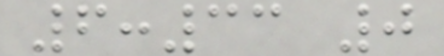6:33 0
